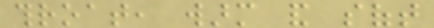throat, warm and soft
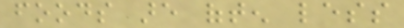foods are often less
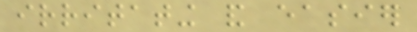irritating and easier
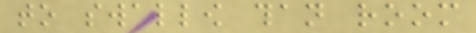to swallow than room
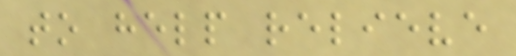to help relieve
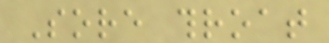Sore throat
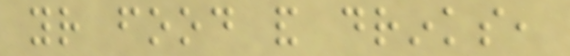your food and drinks,
